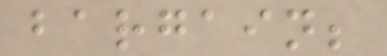bargain;
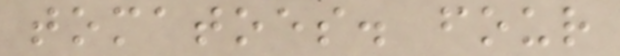tomatoes. four
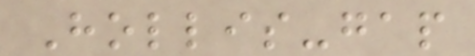Hollis-gap
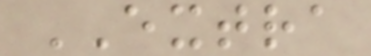EXTRA
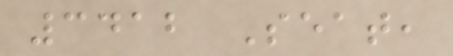3412 Seat,
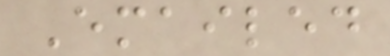Emailed
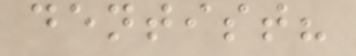dentist?
